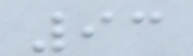93
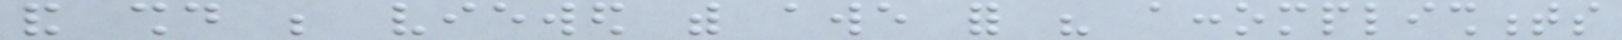and should be viewed with awe for his accomplishments
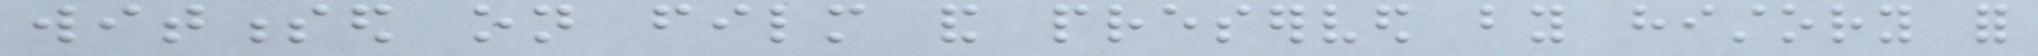witnessed on film and preserved by history for
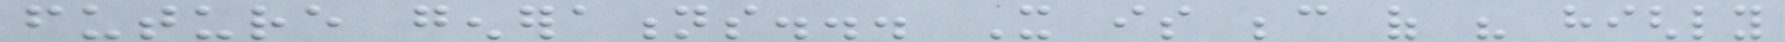future generations... It is because of his highly
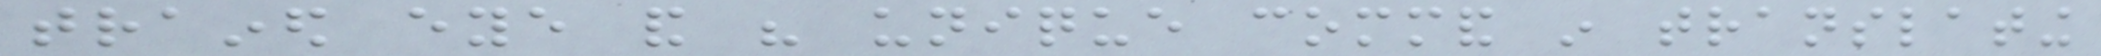trained eye and his unique command in translating
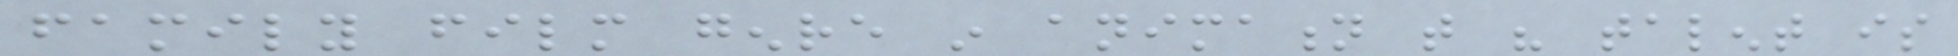family film genre in animation that his talent is
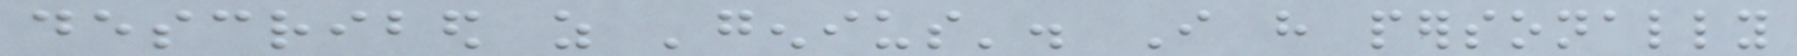described as 'genius'. I have personally
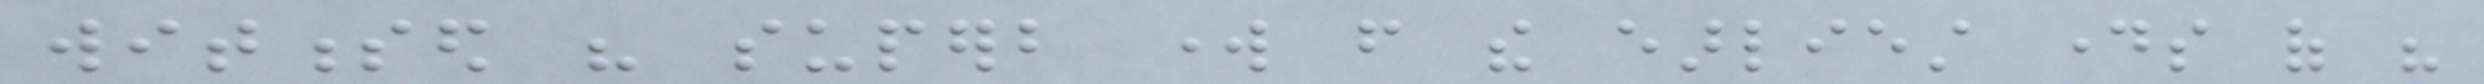witnessed his superb work from the earliest days of his
